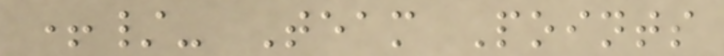+/- Team Points
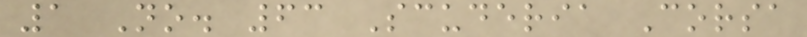1 No. 63 Scuderia Corsa
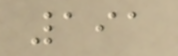191
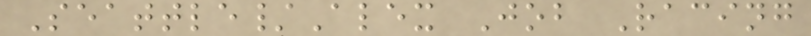Seattle/Alex Job Racing
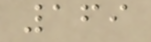169
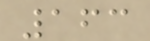163
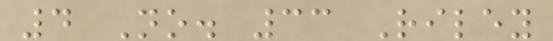4 No. 33 Riley
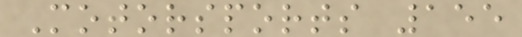Motorsports 155
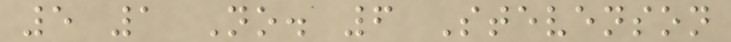5 1 No. 6 Stevenson
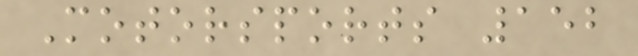Motorsports 152
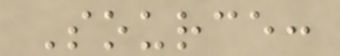Source:
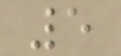5
